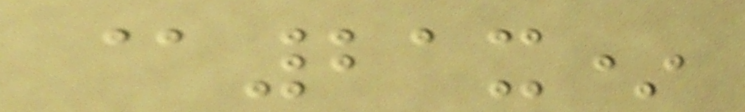@21x*
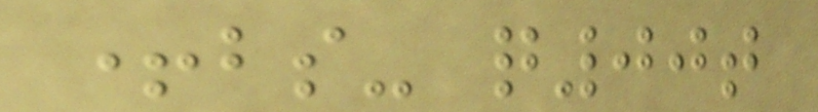+bs- q00t
